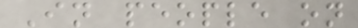In people on
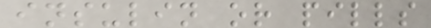insulin or pills
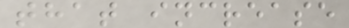that increase
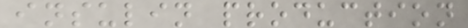insulin production
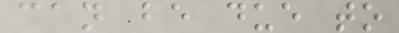can be due to
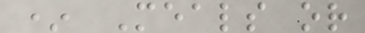* Meals or
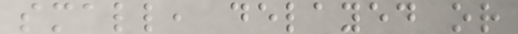small, delayed or
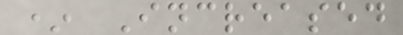* Increased
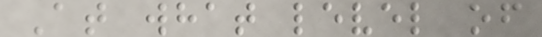At what level of
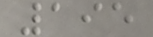195
